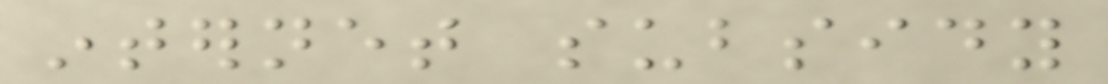internet subsidy
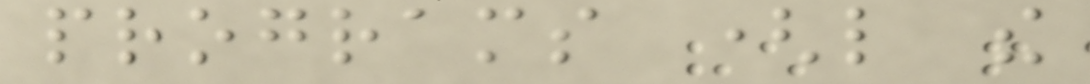programs (like the
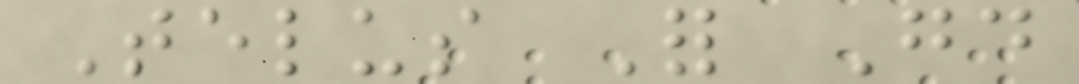Telus For Good
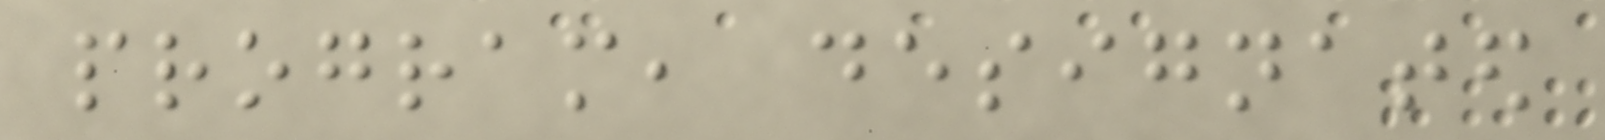program, designated
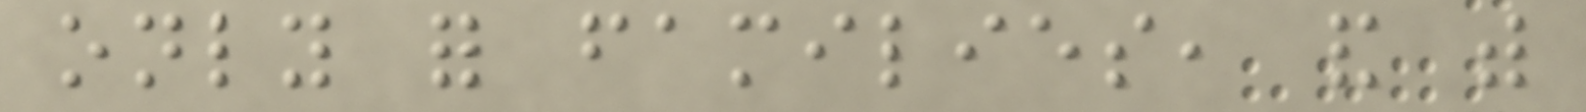only for families, and with
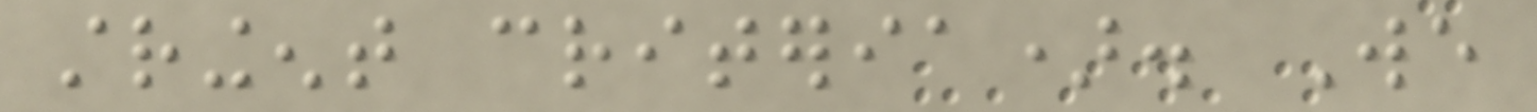stringent criteria). We
